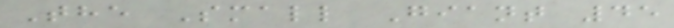The Small Giant 45
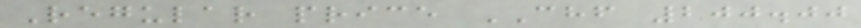Regular price CHF 200.00
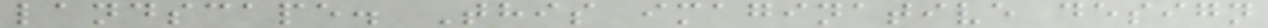landscape. This imaginative design
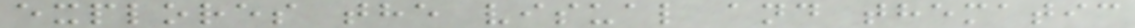explores the visual and thematic
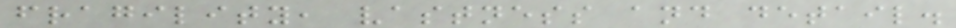fragility, vastness and detail.
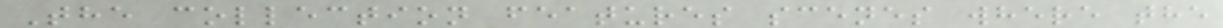The collection features scenes where the
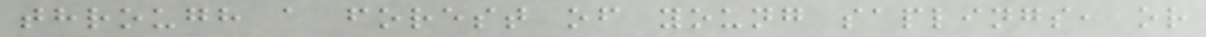through a forest of young saplings, or
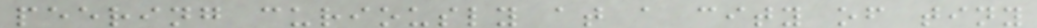peering curiously at a city of tiny
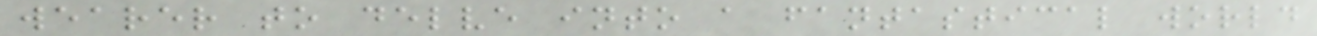wearer to delve into a fantastical world
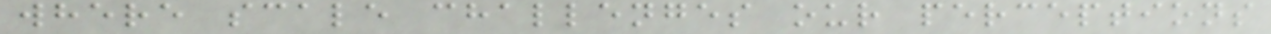where scale challenges our perceptions
